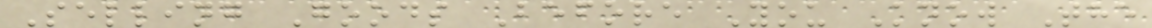Selling Goods Before You Know The
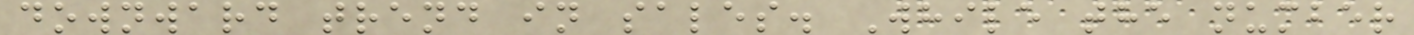downward trend in sales. While the number
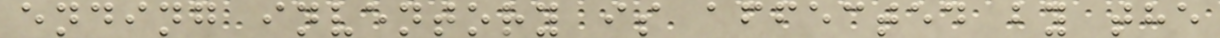ending inventory is affected by the
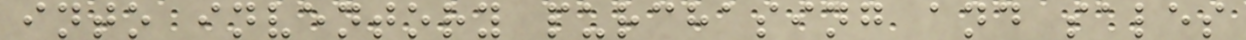into inventory purchasing and sales
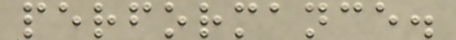performance.
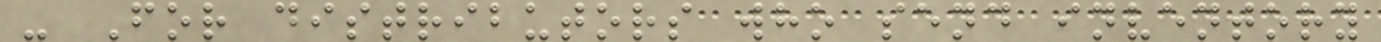- For distributors who send inventory
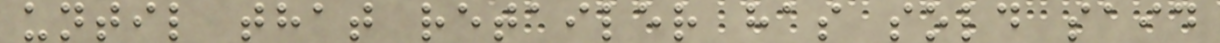until that retailer has sold said
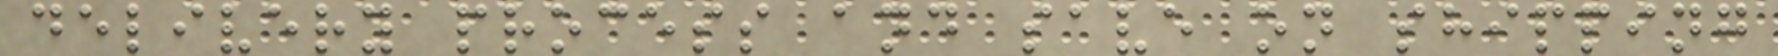delivery process and save on shipping
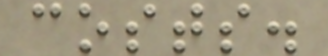costs.
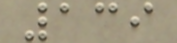139
